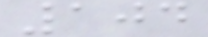104
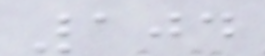104
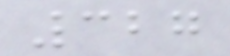327
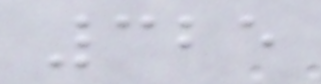325
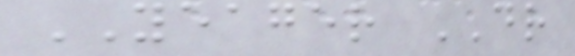YEAGER DR
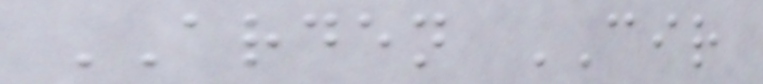ARDEN CIR
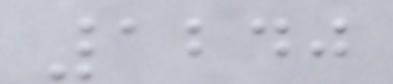1240
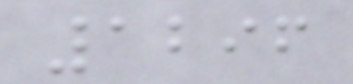1296
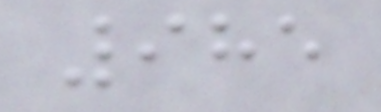985
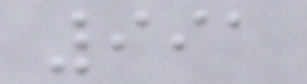991
